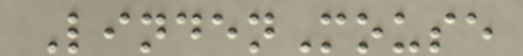LindenMouse
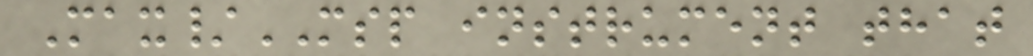Max/MSP instrument that
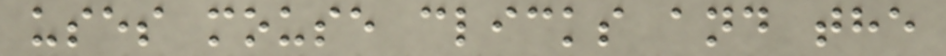uses mouse clicks and the
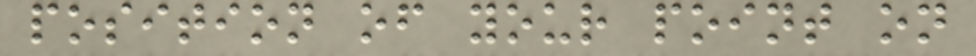position of your point on
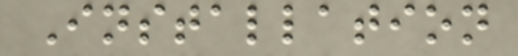Installation
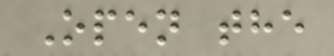Open the
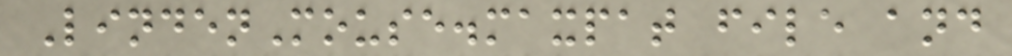LindenMouse.maxpat file and
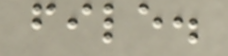file.
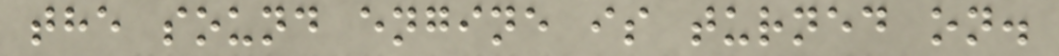the sound engine is turned on.
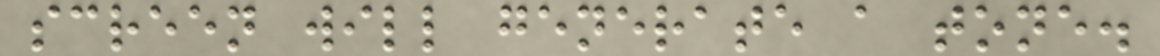screen will generate a tone.
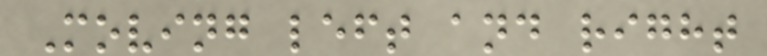Moving left and right
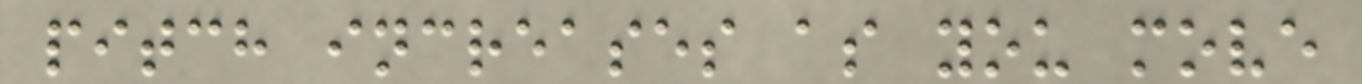pitch increases as you move
